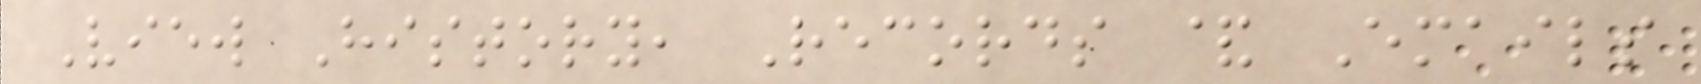View History, Records & Emails
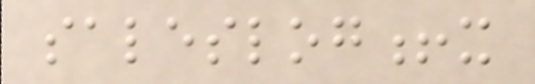saleslog!x
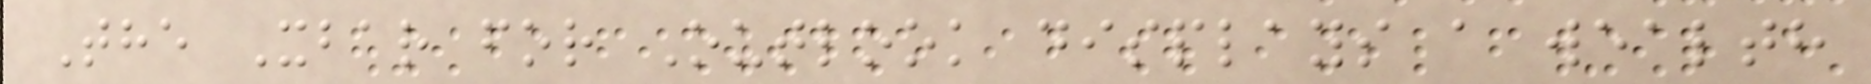The Xbar for Outlook displays a wealth
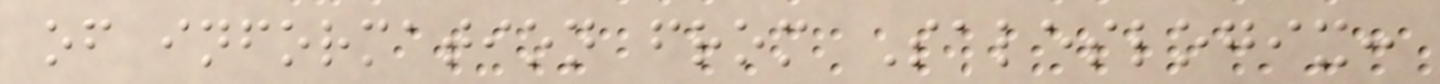of information from Saleslogix:
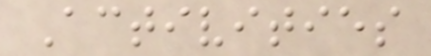Activities
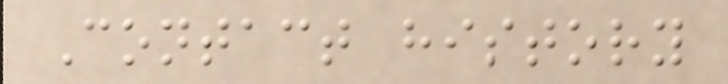Contact history
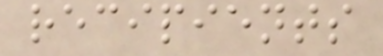recipients
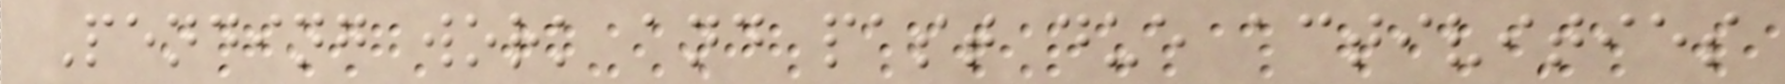Pending work and past due activities
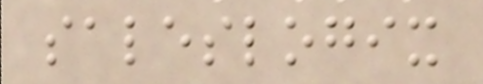saleslogix
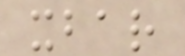xbar
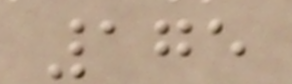175
